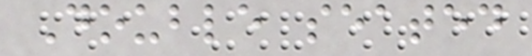Double seated
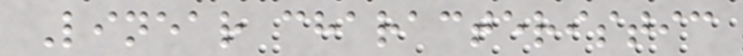Linear characteristic
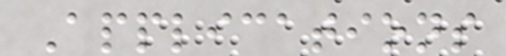Applications
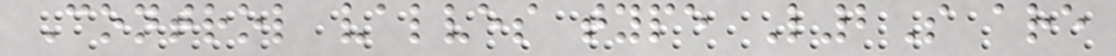Control valves type L2S are
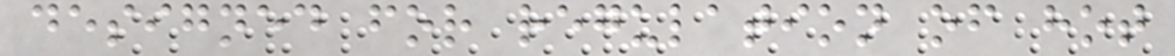designed for regulation of hot
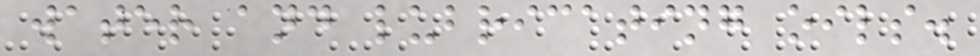water and lubricating oils.
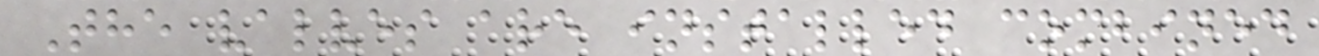The valves are installed combined
